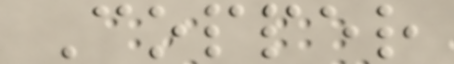Copper
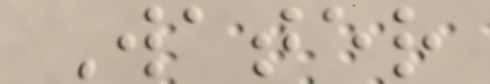Water
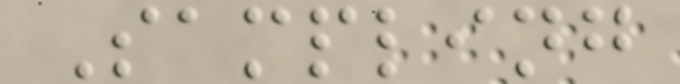Sampling
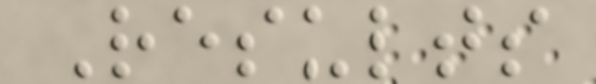Results
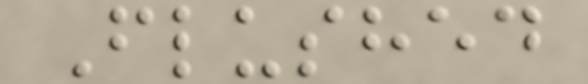Flushed
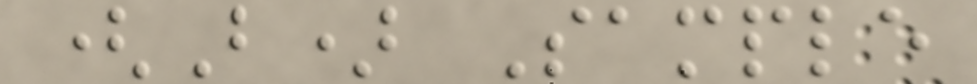(B) Sample
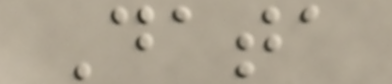Data
